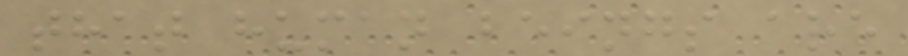that human beings are
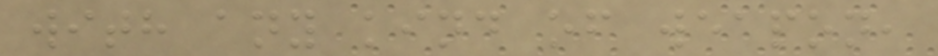with any kind of weapon,
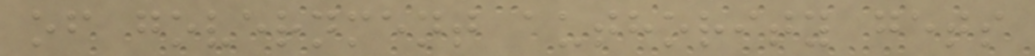of government authority gets
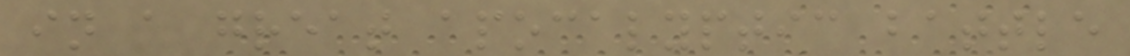in a great apocalyptic battle
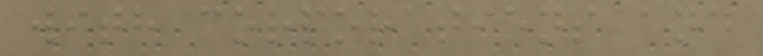with corporations and
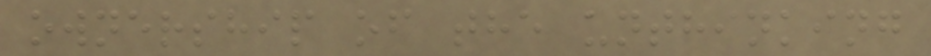ownership of the unthinking
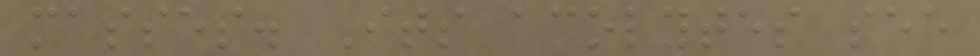masses. Its acolytes see
